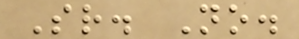Sr. No.
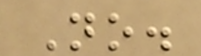No.
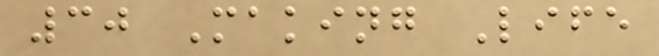30 Making Life
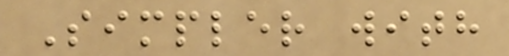Simpler with
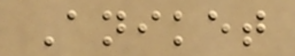Aniket
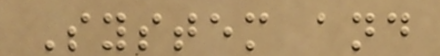System and
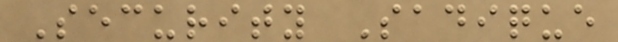Security Sadique
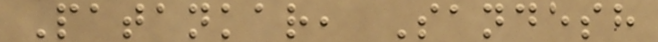Patankar, Sandesh
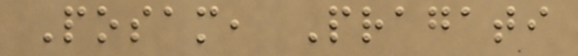Posam, Pragati
